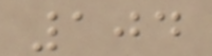104
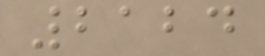2124
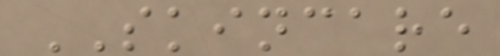SKINCARE
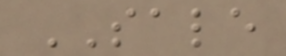SALE
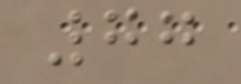77
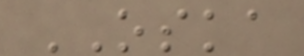OSKA
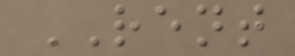RENT
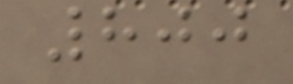800
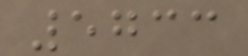5733
